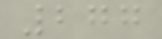277
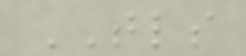TLS
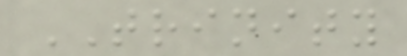TRINITY
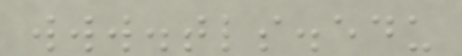www.tls.edu
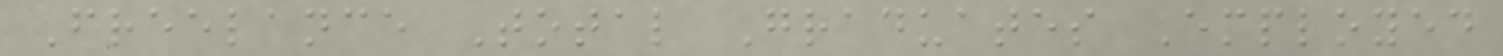Freelance Total Graduates Employed
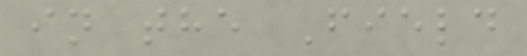in the Field
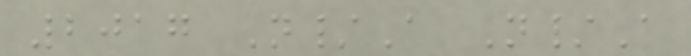2017 N/A N/A
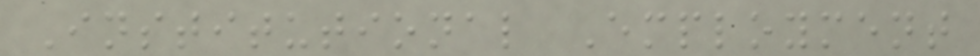Institutional Employment
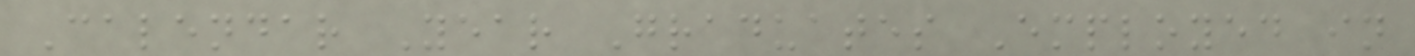Calendar Year Graduates Employed in
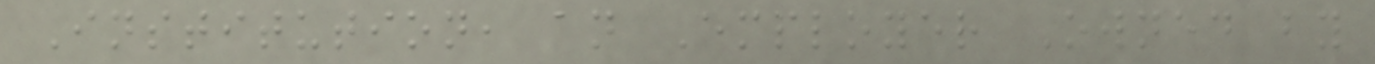Institution, an Employer Owned by
